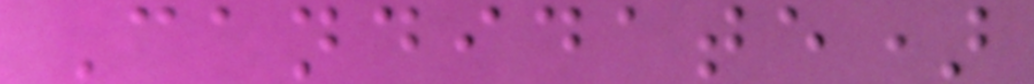Candidate)
